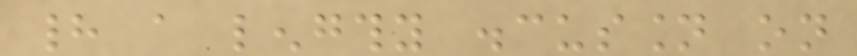had a lengthy discussion on
